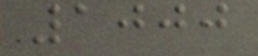1000
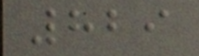829
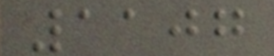1107
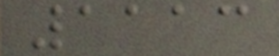1113
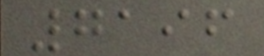7196
